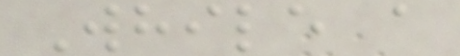While a
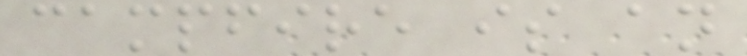campfire is an
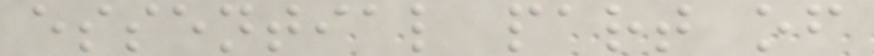essential part of
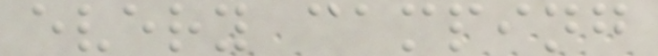every camping
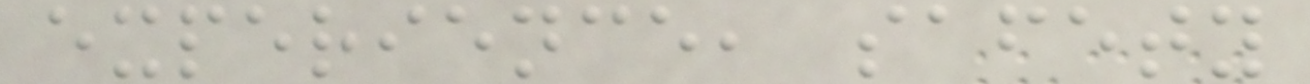experience, safety
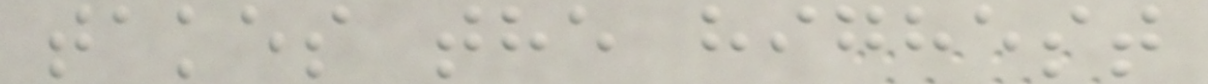takes the highest
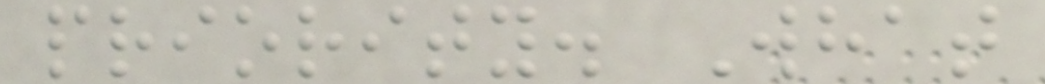priority. What
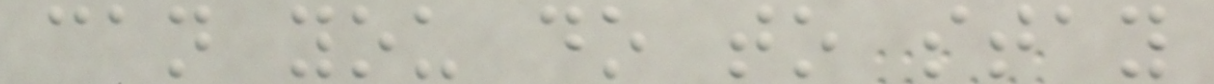can you do to stay
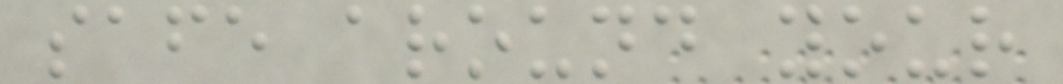safe around your
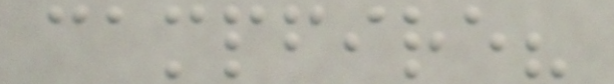campfire?
